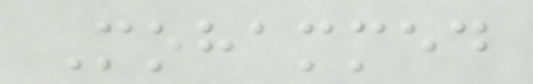Mohammed
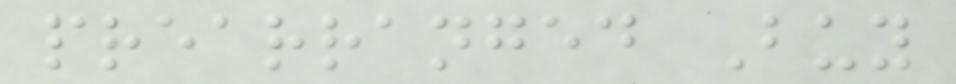prearranged Buy
